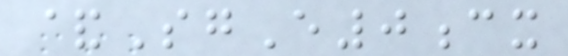&SgE0cx
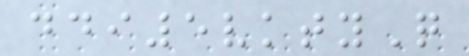ddi5vktyQ
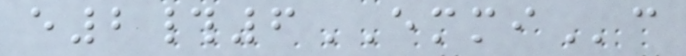e2#6EMMIc
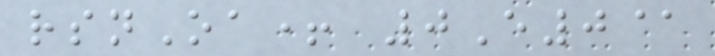rsnOa+ 0E0@
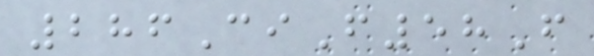286CiF58F
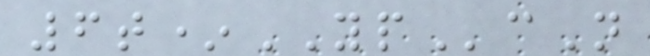6t*YPcN
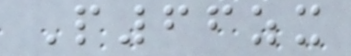P66zx
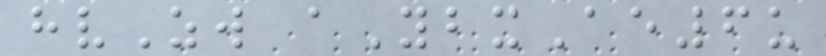hvZw aYbxAe6u
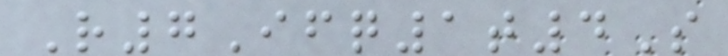R7Ifq1t4S
